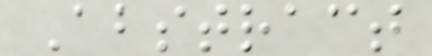Abstract
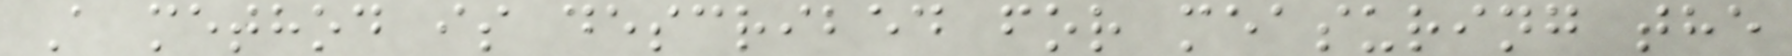A method is described for measuring the
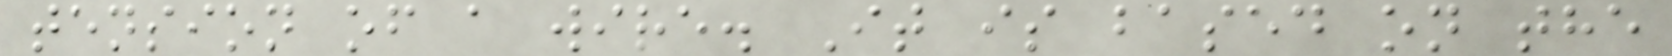tension of a wire. It is based on the
